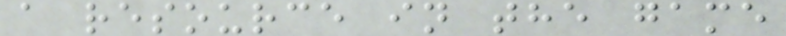a resource in the game
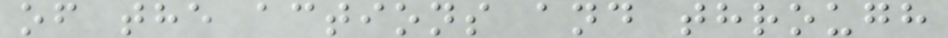of the actions and through
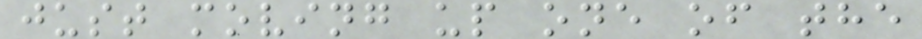just moving up one of the
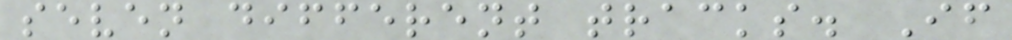seven different tracks. If
